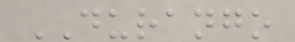DURANGO
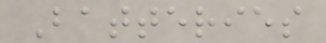Batteries
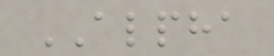ALPHA
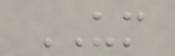UM
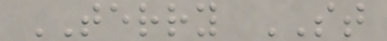TERRY ST
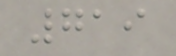719
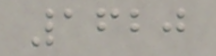1620
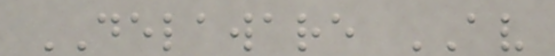DELAWARE AV
